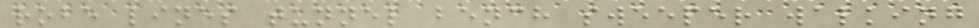robe lines tunnel bench sweeper walking
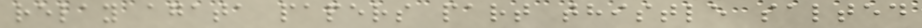relay agata papers part thistle salted
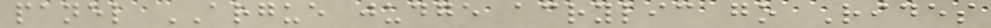panel ARGUE judge acrylic go Rides
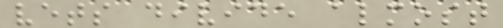vets divide almost
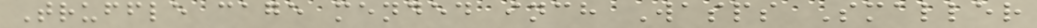Truffle cage mended inch Wasps Smaller
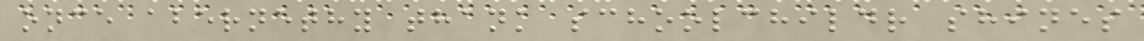once abernethy thank schoolchildr shines
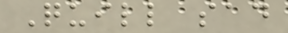Quill sad
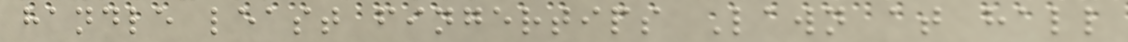handle least fingertips Lawn at hall
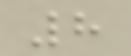8
